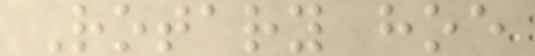Rotary hoe
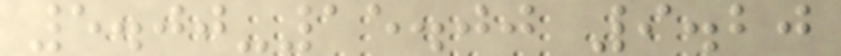5.00-15.00 9.20
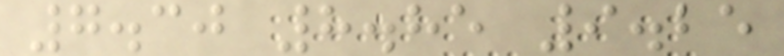7.30 8.85 9.25
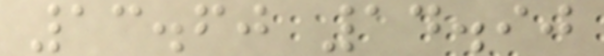13.60 14.90
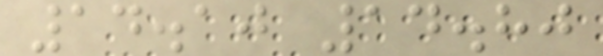14.10 14.80
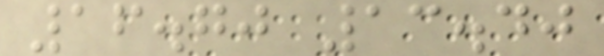16.70 13.40
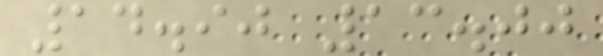14.90 13.00
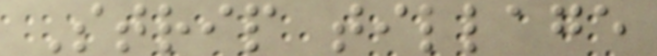Strip tillage
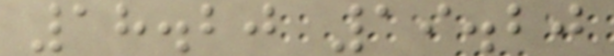18.20 19.20
